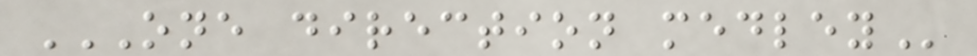ONE DIRECTION MEDLEY
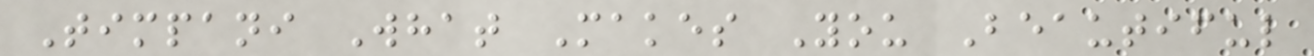Timpani What Makes You Beautiful
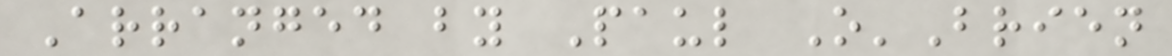Arranged by Paul O'Brien
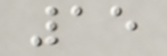15
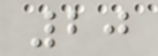20
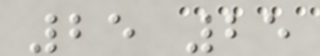25 25
